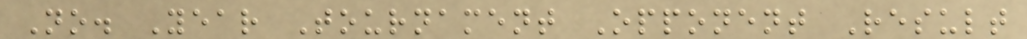No. Year Tournament Opponent Result
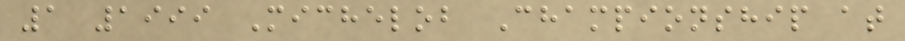1 1999 Michelob Championship at
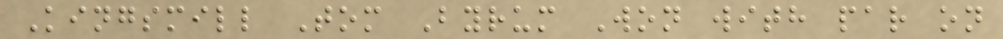Kingsmill Tom Byrum Won with par on
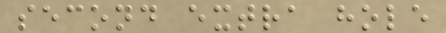second extra hole
